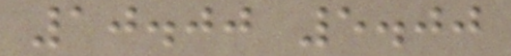10.00 5.00
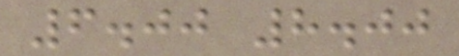6.00 8.00
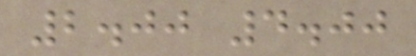2.00 4.00
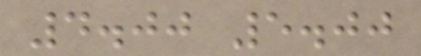4.00 5.00
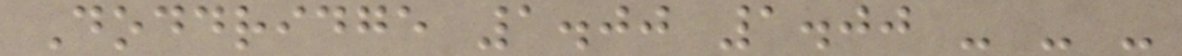Doddridge 1.00 1.00 - - -
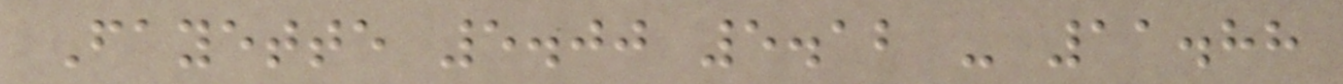Fayette 5.00 5.12 - 11.88
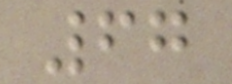67
